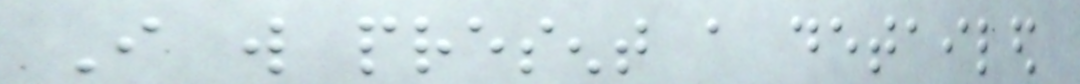I will present a detailed
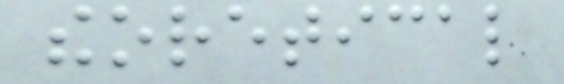theoretical
